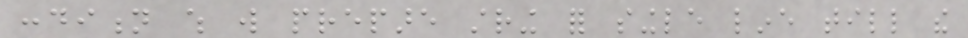condition which will prepare string for single line till the
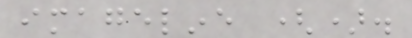imageline ().
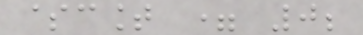$count = 0;
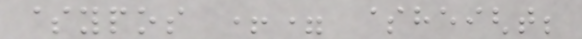$ypos += $height;
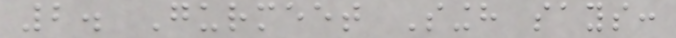2. Gurmeet Singh says:
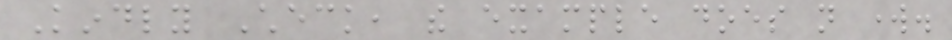Kindly Check, the example does not work.
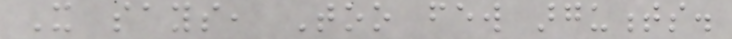It says, Too few arguments.
